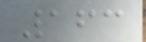163
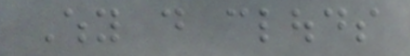Why do clouds
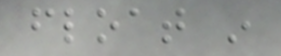float in
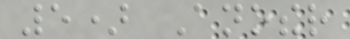5) Another
